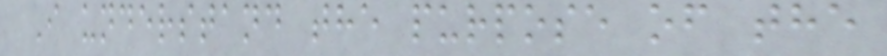I understand the purpose of the
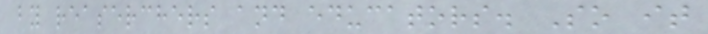by reaserchers and educators. So it
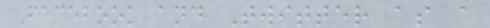Facebook and Twitter as a
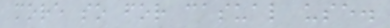more so for casual use.
